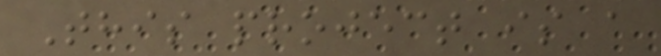This project is a
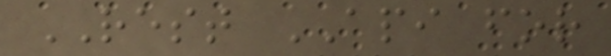REST API for
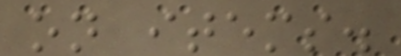on items.
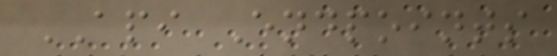API Endpoints
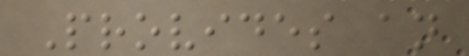Provides an
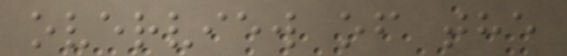overview of the
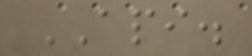API.
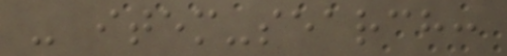- item-search:
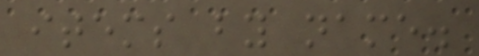items by name.
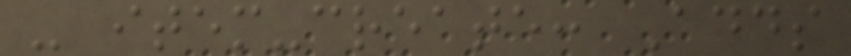- item-create: Adds
